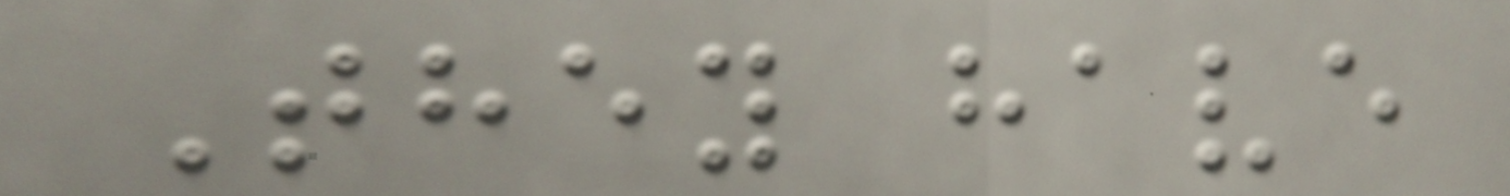They have
